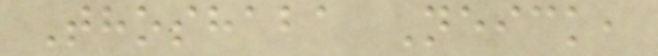Thoshaba Neick,
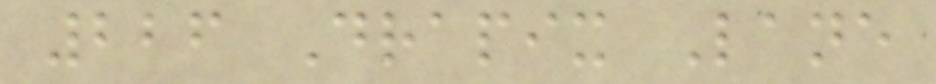226 Drapix Lane
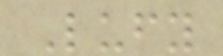Lufy
